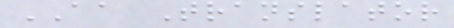AA Translator
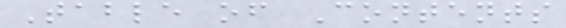Table of Contents
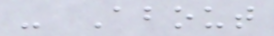- About
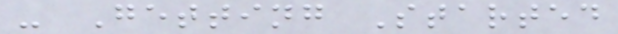- Getting Started
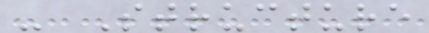- Structure
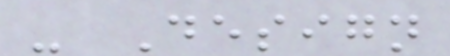- Design
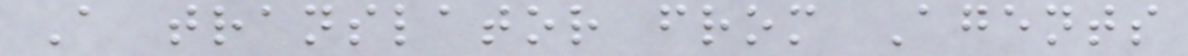A translator from Agents
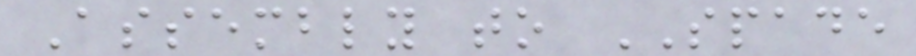Assembly to SPADE
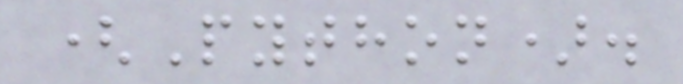(Python).
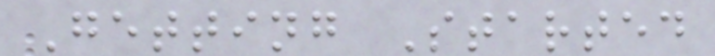Getting Started
